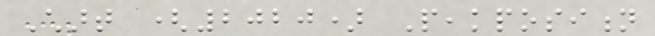Chart (2020) Peakposition
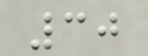30
